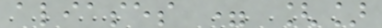aliases = []
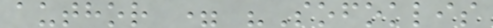author = "Sofoklis
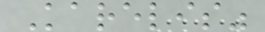Karelis"
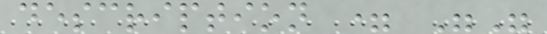description = ""
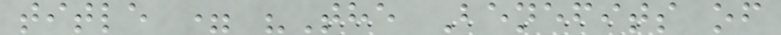title = "The Benefits of
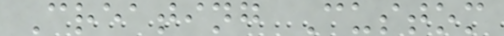Creating Custom
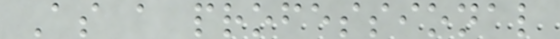As a professional
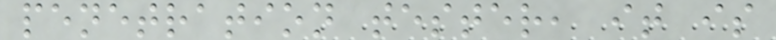penetration tester, it is
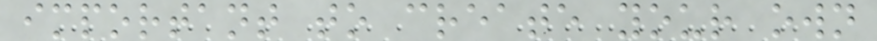important to create your own
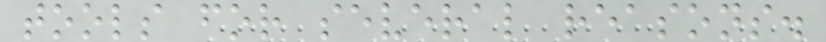tools for several reasons.
